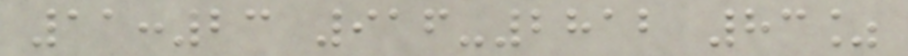11:23 916-2812 83%
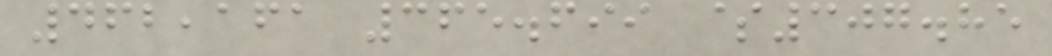462,161 365.699 $307.85
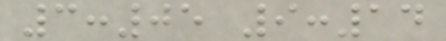3:05 9:14
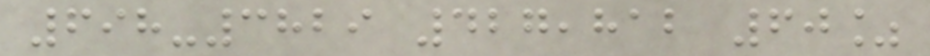698-3829 427,812 60%
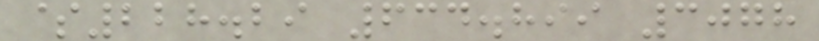$228.29 634.899 3078
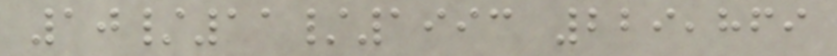10/11/1993 229,869
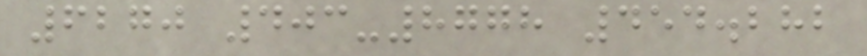6270 403-8778 454.282
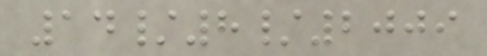14/8/2009
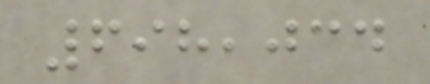698,034
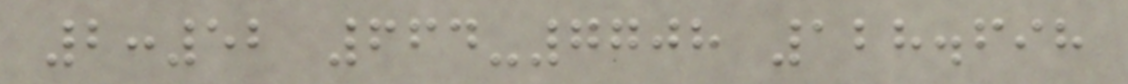2:52 664-7708 128.698
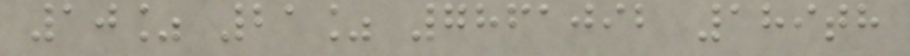10% 21% 7861092 189th
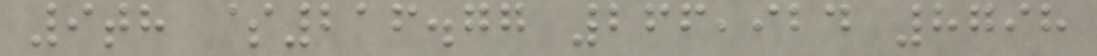9th $216.77 266,924 8798
